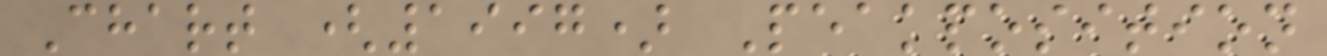Chart (1997) Peakposition
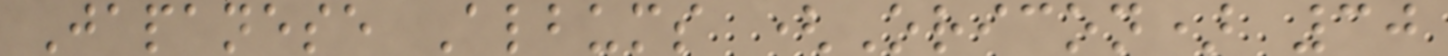Japanese Albums (Oricon) 30
